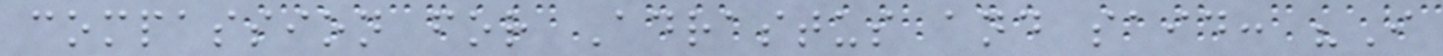compassion for Adrastus and said: "I
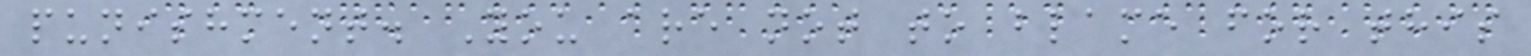punishment. You are not to blame for this
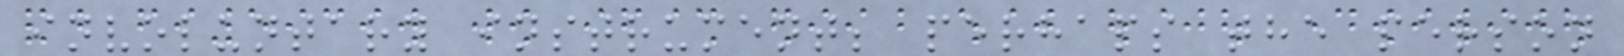involuntary instrument; perhaps the person
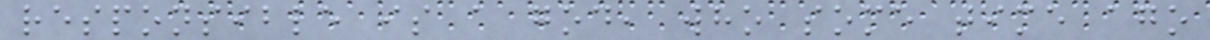responsible is a god, who some time ago
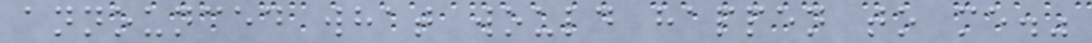announced what would happen to me."
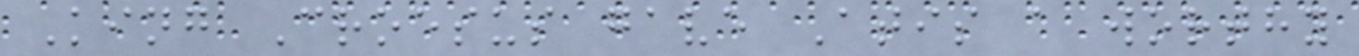King Croesus gave Atis a worthy
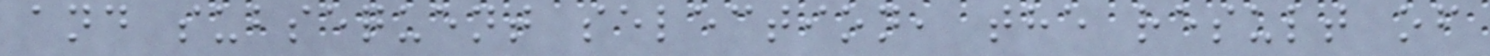and subsequent selection, the result of
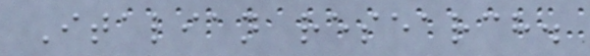Italian research.
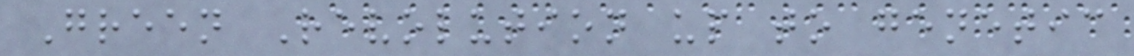Green Revolution up to genetic
